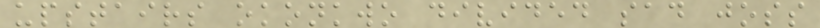upstairs okonkwo divided sad joss
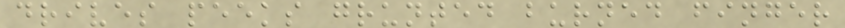drives peeks grunted burned finger
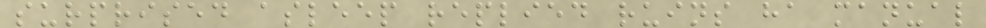surprised asleep replied ruins ha manual
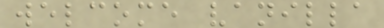welcome vanilla
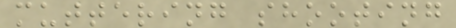muttering shooting
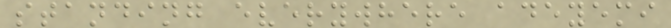standing everywhere adeyemi
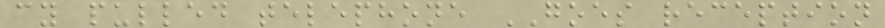cy pulled telephone GOES reception
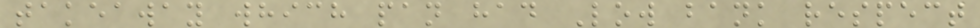takeaway which pan had Low bank respect
